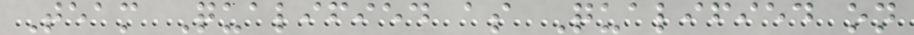Team Qualified as Qualified on
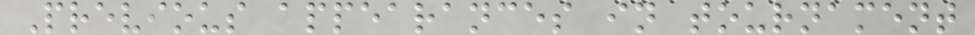Previous appearances in tournament
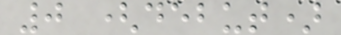0 (debut)
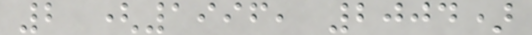2 (1996, 2004)
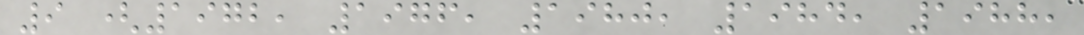9 (1972, 1976, 1980, 1984, 1988,
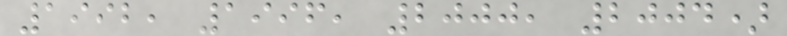1992, 1996, 2000, 2004)
